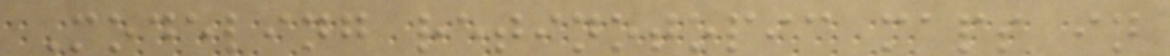Modeling retinotopic maps in
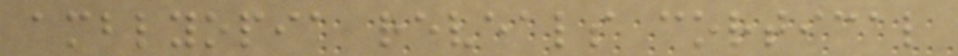amblyopia reveals cortical
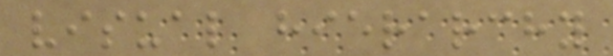visual hierarchy
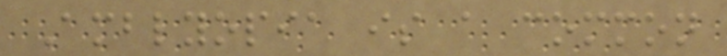Amblyopia is a common
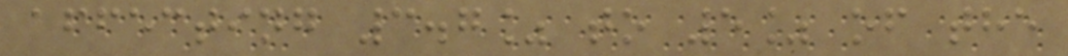affecting 3.7% to 5% of the
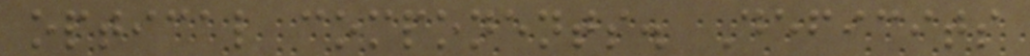optical components. Deficits
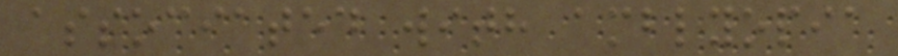associated with amblyopia
